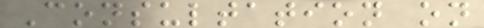Consultation on
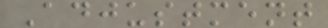Adjustment
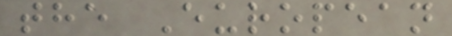the European
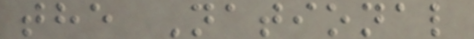the National
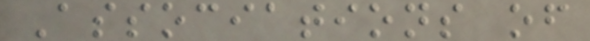Associations of
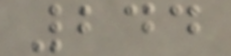244
